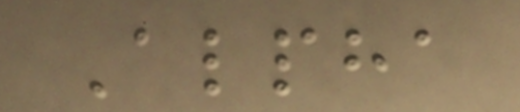Alpha
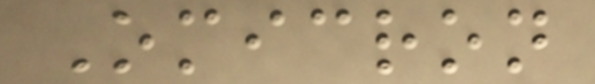Omicron
